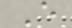E
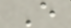E
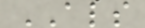ALS
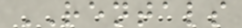RENTALS
